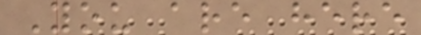You are here
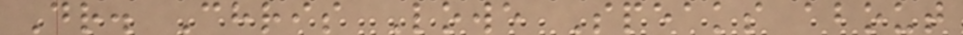Dr. Chris Lowe Speaks about
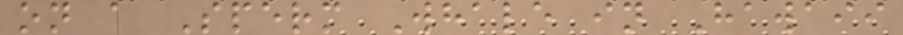on a Sperm Whale in Hawaii
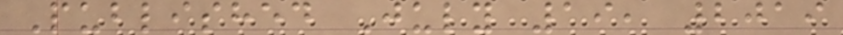Published July 19, 2019
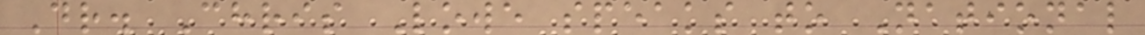Dr. Chris Lowe speaks to National
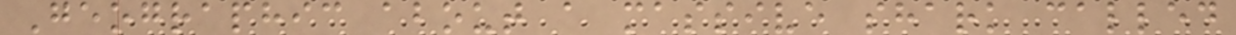Geographic about a massive shark called
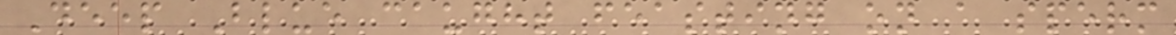Deep Blue caught feasting on a sperm
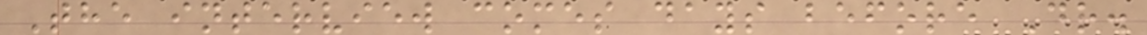The interview comes days before Dr.
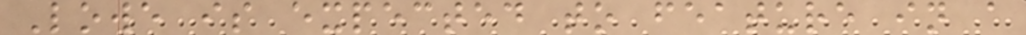Lowe is expected to feature in a
